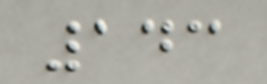143
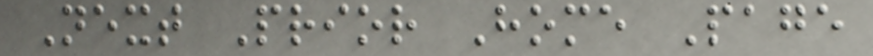Next Prior Home Page
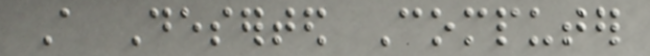A Deserted Computer
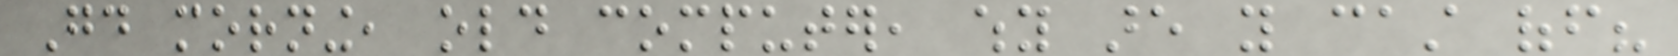Good morning, old computer, why are you cast off?
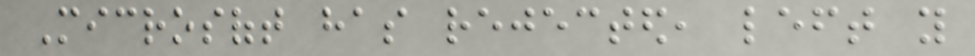Microsoft has rejected, left you
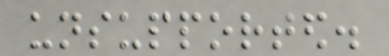unsupported.
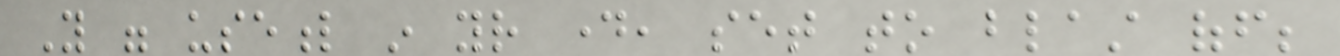You were useful in your day, set to blast off;
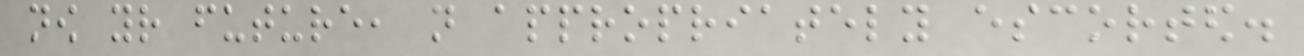now your future, not appropriately escorted.
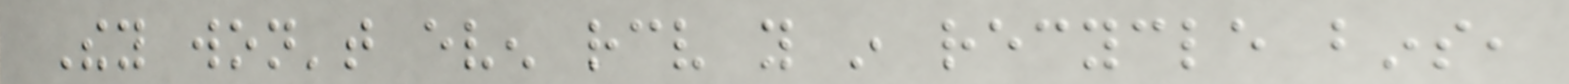They won't even receive you in recycle bins,
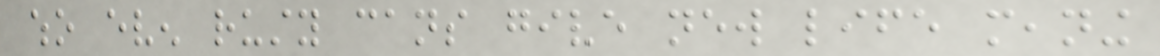who even rusty cans give new life meaning
